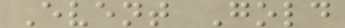Event Gold
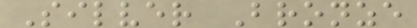Silver Bronze
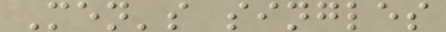Men's singles
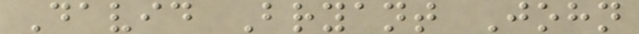David Bryant John
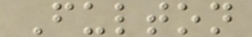Fulton
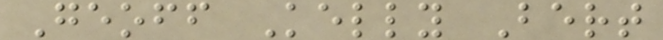Geoff Kelly Bert
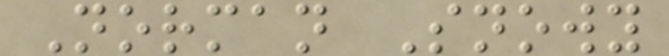Norman Snowy
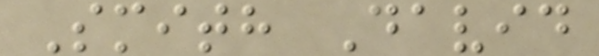Smith David
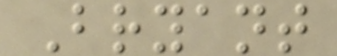Bryant
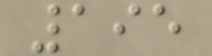195
